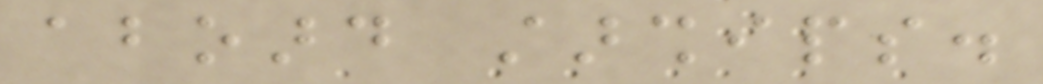aboard starships.
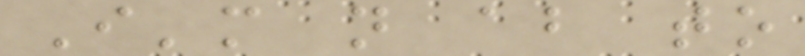I'm not about to
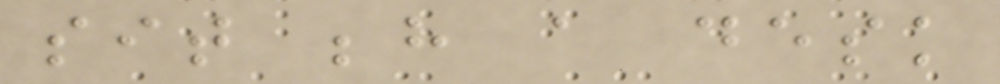sit behind a desk
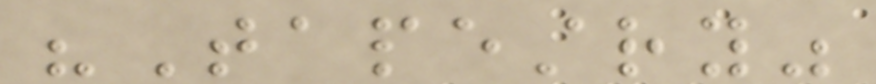"Tapestry"
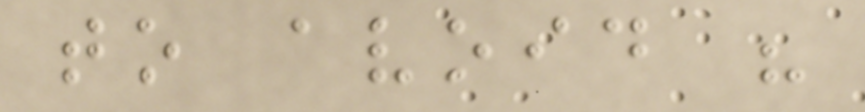to avoid his
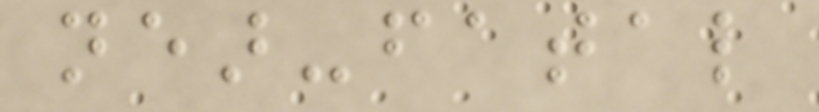near-fatal
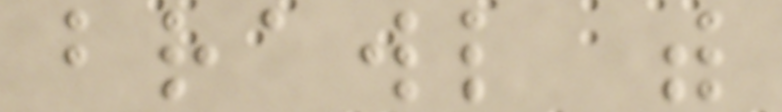brawl with
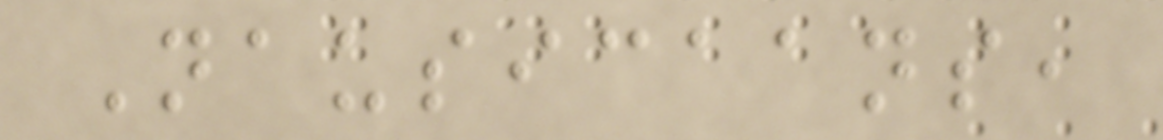Nausicaans,
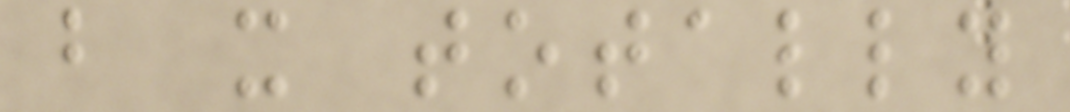but it totally
